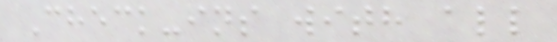Check-ins with all
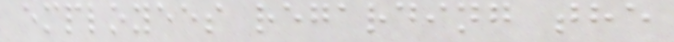employees regarding the
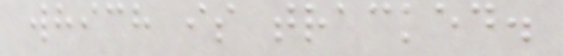which is tracked.
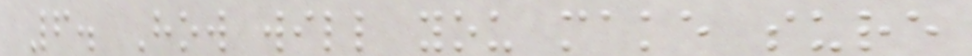6. How will you make sure
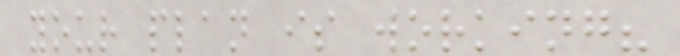your plan is working?
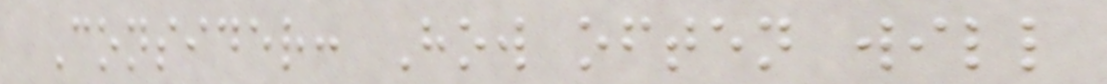Consider: How often will
